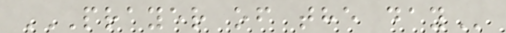PRAYER OF THE DAY
